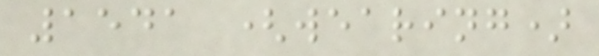1541 (wearing)
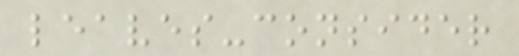leaves-consider
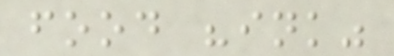food "ink"
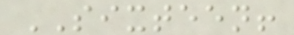SIXTEEN!
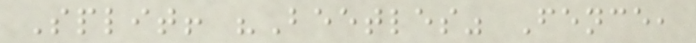Split! "Beetles" Fence,
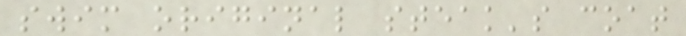swim original steak's coat
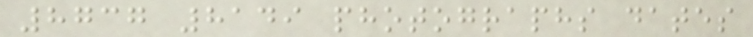8737 8149 photographs dates
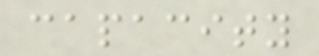capacity
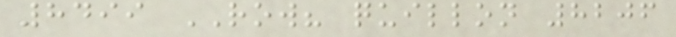8499 ROW? quillon 8206
